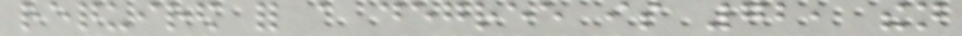required for a degree is 72, then
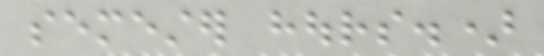semester hours.)
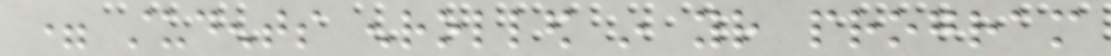= students enrolled in your program
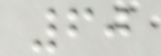60
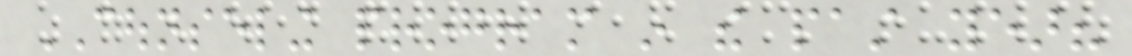COUNSELING program in the past year?
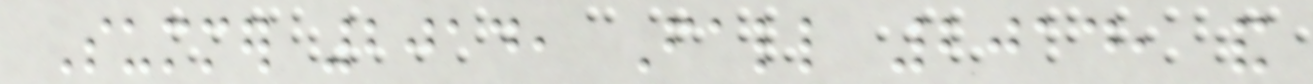Summer 2014, Fall 2014, and
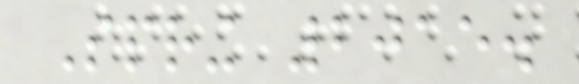Spring 2015.
